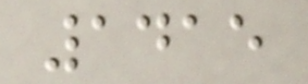1415
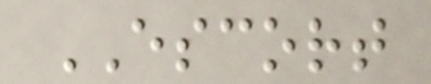ESCORT
